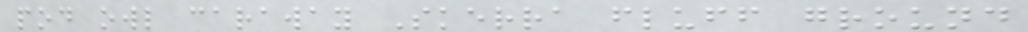pod owl caraway Skerra fluff ground
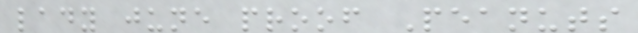lady june proof Peanuts
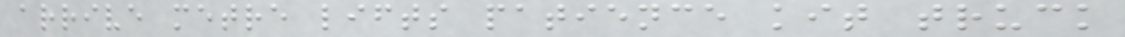arrive metre lifts patience kit truck
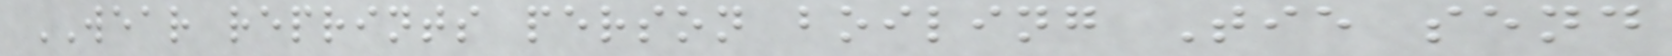WEAR reprints person boiling Tie send
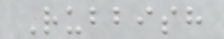Rubbish
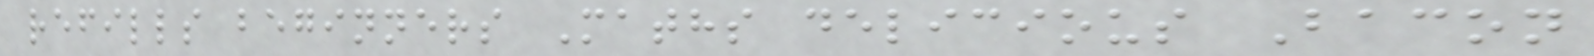refills beginners Maths delicious Bacon
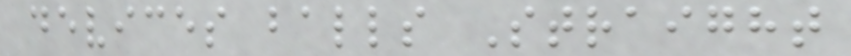devices balls Straight
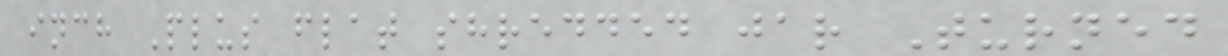inch Plus flat shredded jar Turned
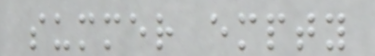summer empty
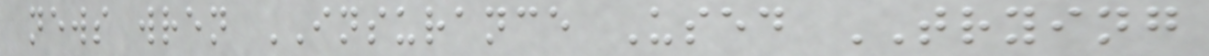news wren INSURANCE Used TRYING
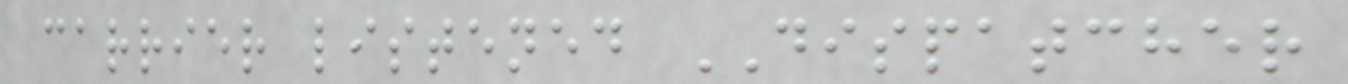carrier listened DISPATCHER
